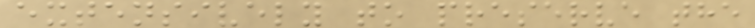extensively to preserve the
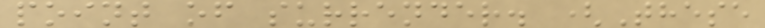point of surrender. (These
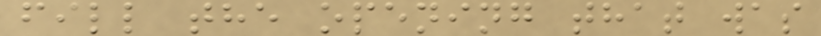fill the opening that was
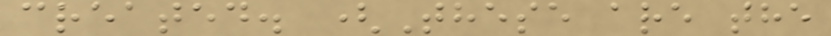created. (These are the
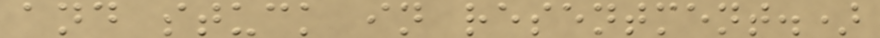and stuck in resentment.)
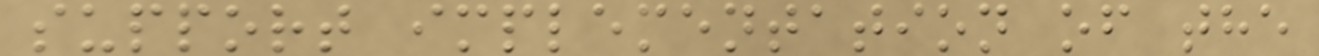support implementation of the
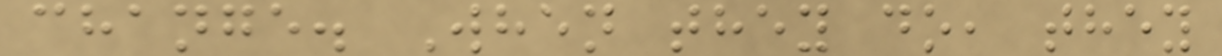change. When they do, they
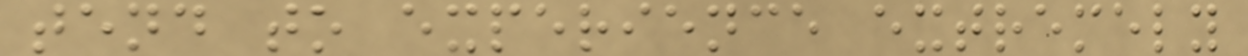tend to experience extremely
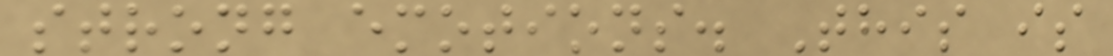strong emotions. This is
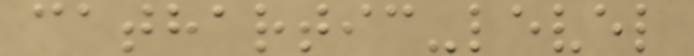cathartic-level
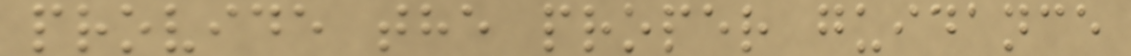provide the proper guidance
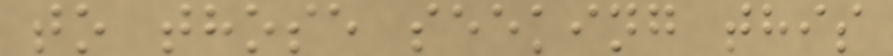to those seeking this
